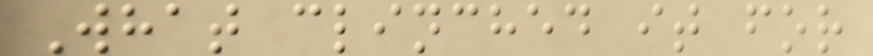What clinched it for
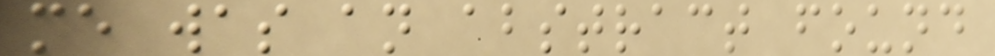me was an abstract found
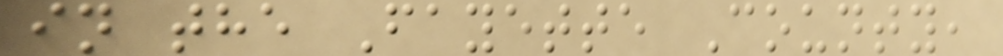in the Fayette County,
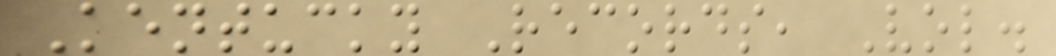Kentucky Records, Vol.
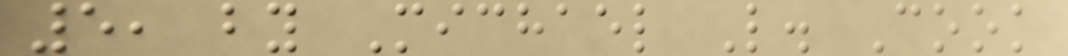5, by Michael L. Cook
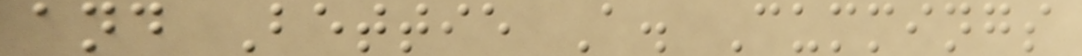and Bettie A. Cummings
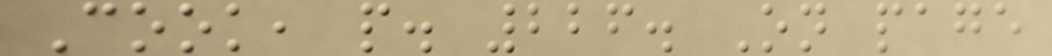Cook, p. 226. On page
